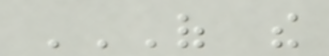OF THE
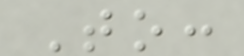To:
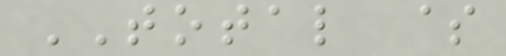TOTAL $
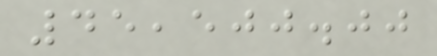45,500.00
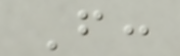From:
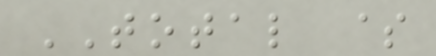TOTAL $
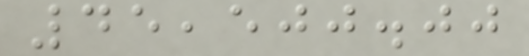45,500.00
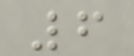6
